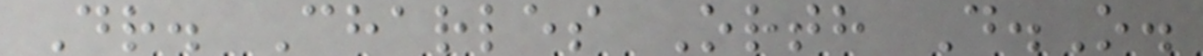Dr. Charles Orth D.O.
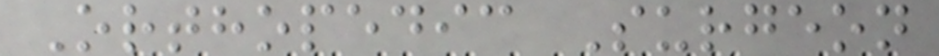Orthopedic Surgeon
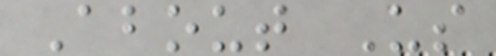About Us
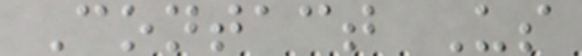Contact Us
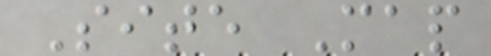Site Map
